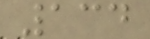134
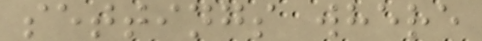settings where
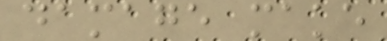damage make
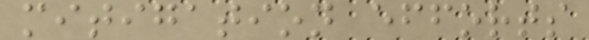mitigation efforts
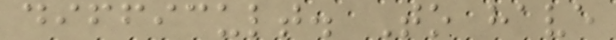difficult. To have
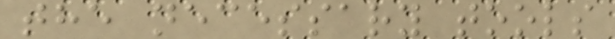the necessary tools
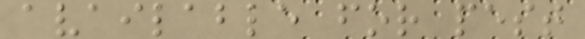available for pest
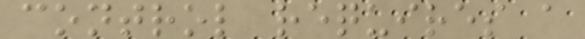control requires a
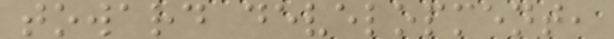toward development,
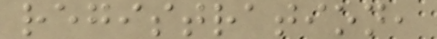registration,
